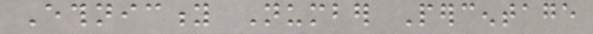Ethnicity Number Percentage
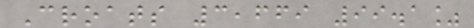Croats 3,669 99.1%
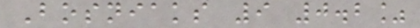Bosniaks 9 0.2%
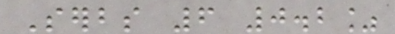Serbs 6 0.2%
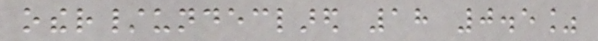other/undeclared 18 0.5%
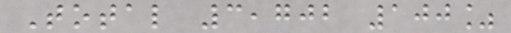Total 3,702 100%
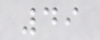49
